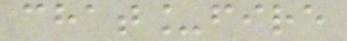chat_fire
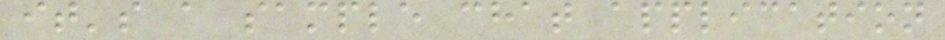it's a sample chat application
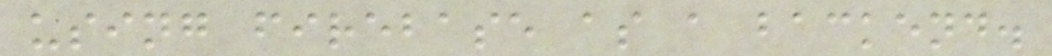using firebase as a backend.
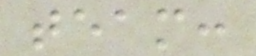team:
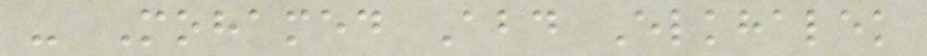- Mohamed Abd Elkhalek
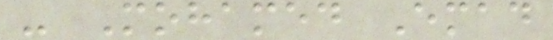- Mohamed Emad
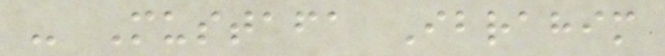- Mustafa Ibrahim
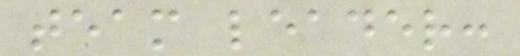team leader:
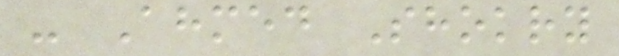- Ahmed Shokry
